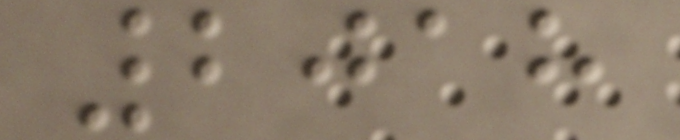2018
